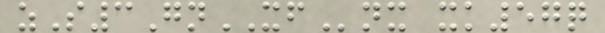zS3GnXFnx xk57q
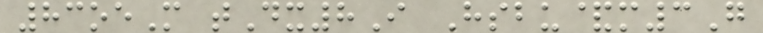83oeM tDx8I Hsbu&m3G
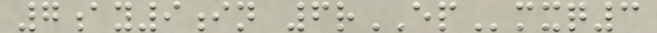7ay9in 6rEPmxq3
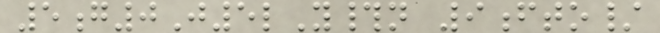5g0J5lY#n 9fto/
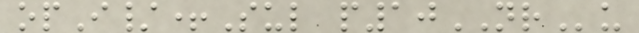opI/+Sul p10NRu
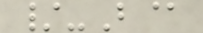/-B@
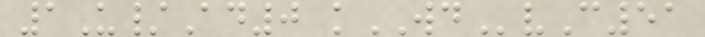1U/Ad0 kWDvC51
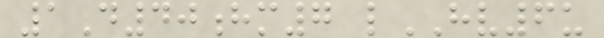1D40hm7 lHV6u
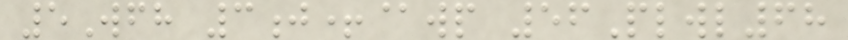5Wfh 3j+@wp 56Plwl68
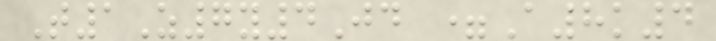T1Z7y4Jd =A8k4
